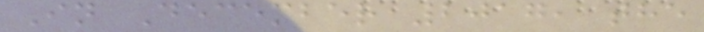In December 2017, the
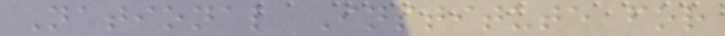National Institute for
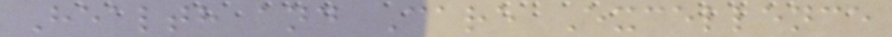Health and Care Excellence
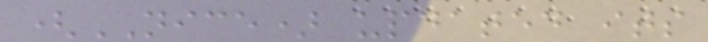(NICE) updated its
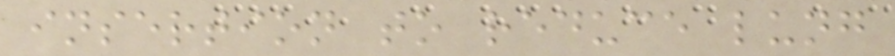insertion to reduce lung
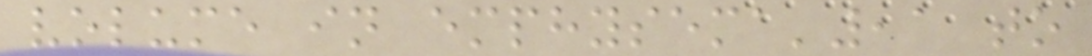volume in emphysema',1 to
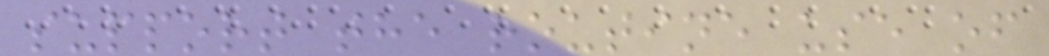support the routine use of
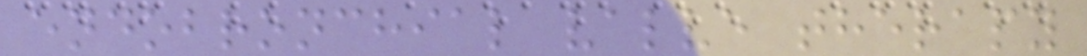endobronchial valve therapy
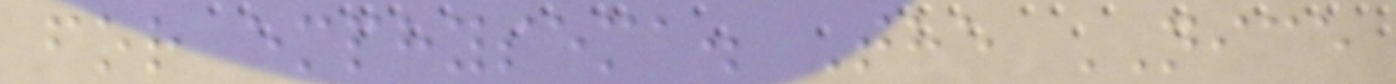for emphysema. The NICE
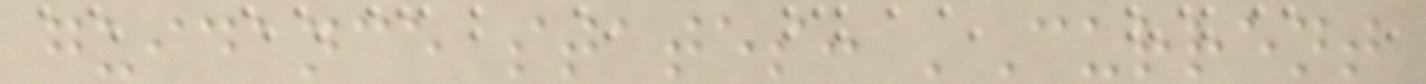guidance states: 'Current
